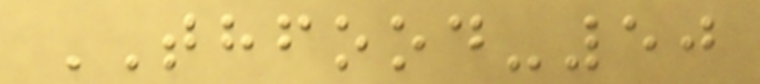THFOOD-50
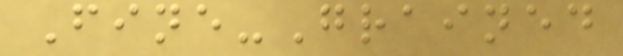Fine-Grained
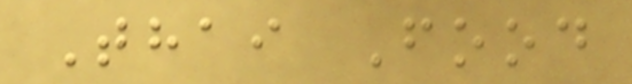Thai Food
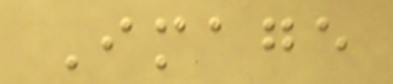Image
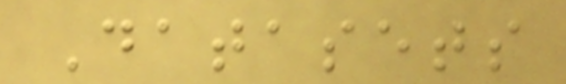Datasets
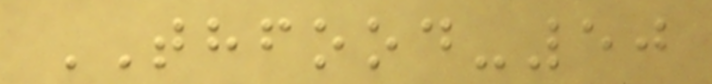THFOOD-50
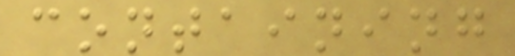containing
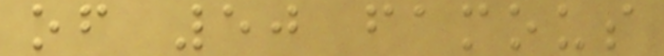of 50 famous
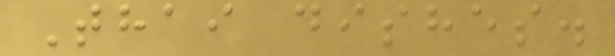Thai dishes.
